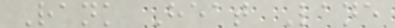Rank Heat Lane
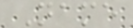Name
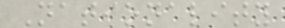Nationality
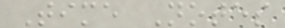Time Notes
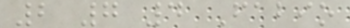2 7 4 Fabio
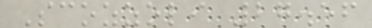Scozzoli 27.56
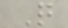Q
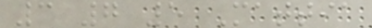3 7 5 Mattia
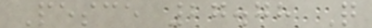Pesce 27.78 Q
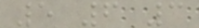5 6 3
